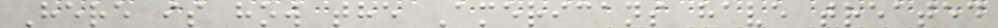Here is how the Americans have treated
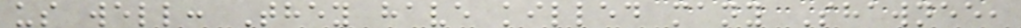us well: They have killed many Shawnee,
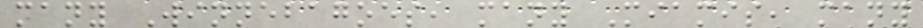many Winnebagoes, many Miamis, many
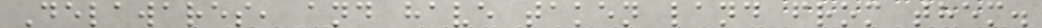Delawares, and have taken land from them.
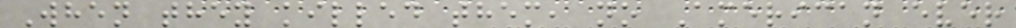When they killed them, no American ever
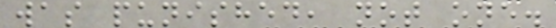was punished, not one.
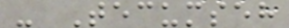- Tecumseh
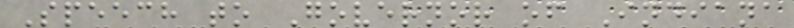Speech to Governor of Indiana
